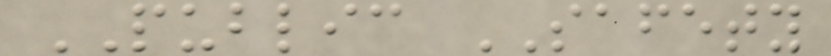PUBLIC SAFETY
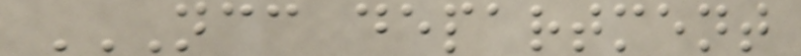NCC DEPARTMENT
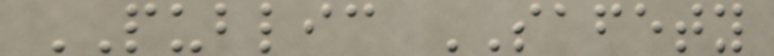PUBLIC SAFETY
